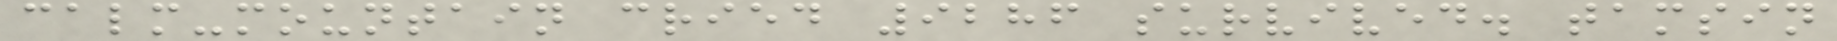calm-mountain cried 9286 survived. tamsin
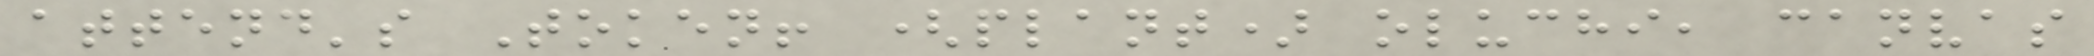attend's Token! (plant) oluchi, canvas
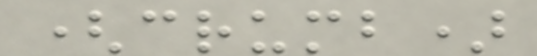(crumb)
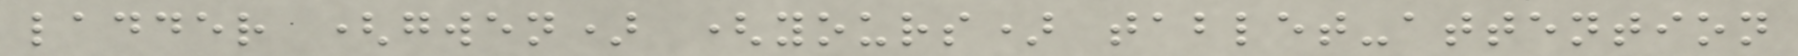ladder (gwen) (yours) tablet-attention
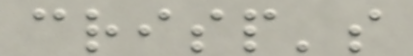crisp's
